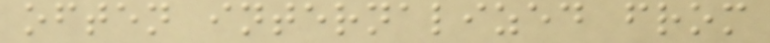often internalized from
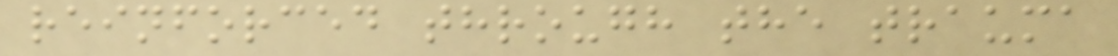reinforced through the trauma
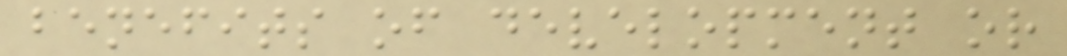benefits of development or
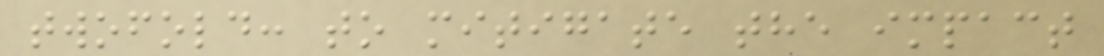twofold: to mitigate the impact
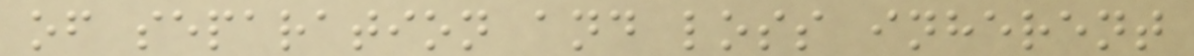of separation and loss inherent
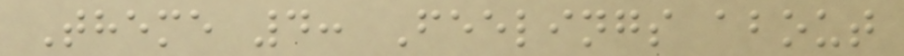Theme 4: Feelings about
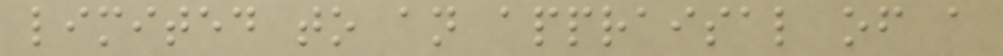limited to an appraisal of a
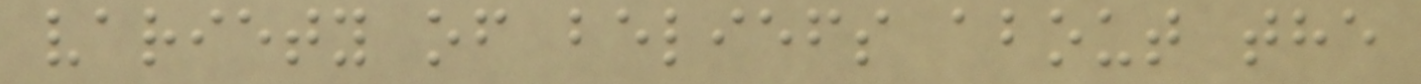variety of beliefs about the
